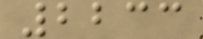2233
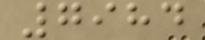7984
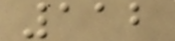112
